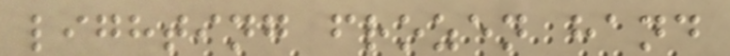lighting frozen hand
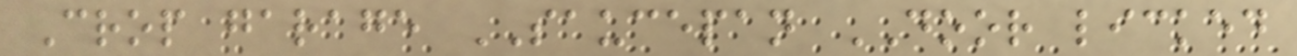Crop garage SAUCEPAN DOOR licked
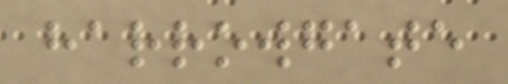harrowgate
